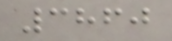3860
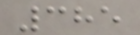385
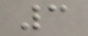3
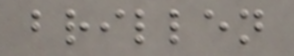brillen
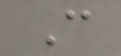C
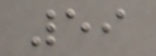59
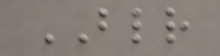BLR
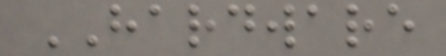HARDWARE
